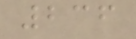236
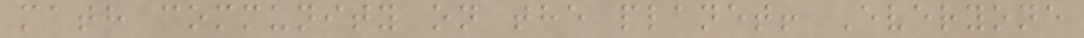math community on the planet! Everyone
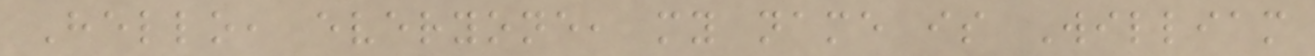Hello, everyone, my name is William
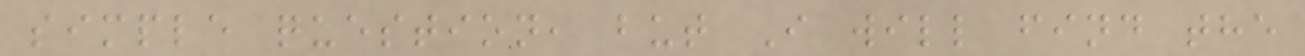simple question, but I will find the
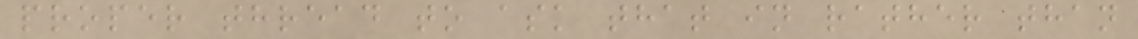proper thread to ask that in rather than
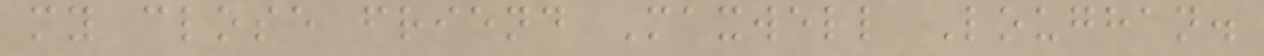my close friend Maxwell Loughan.
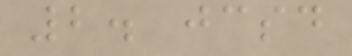2. jcsd
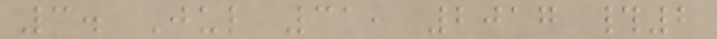3. Jul 31, 2017 #2
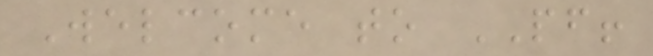Welcome to PF!
